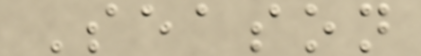Season
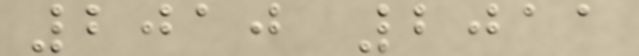2010 2011
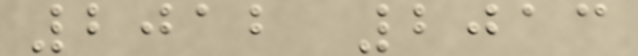2012 2013
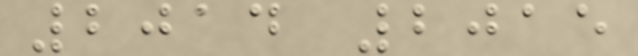2014 2015
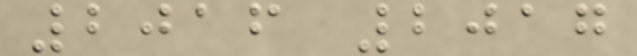2016 2017
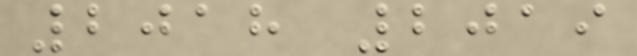2018 2019
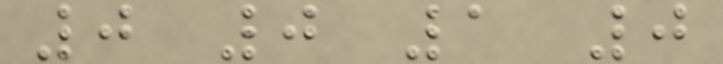0 0 1 0
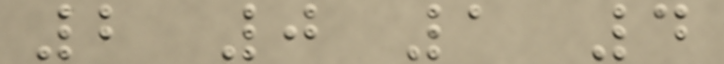2 0 1 4
